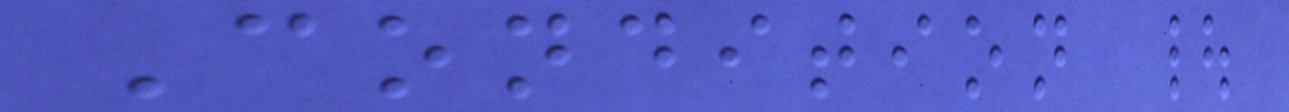Condition |
